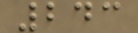243
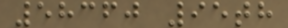58360 95th
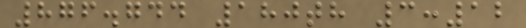876.744 180th 3:12
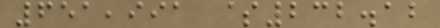651,991 $232.12
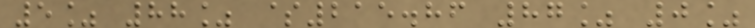5% 88% $215.86 87% 0%
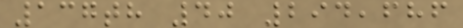137th 40 294,686
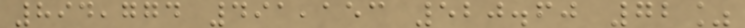894,774 491,153 520.60 72%
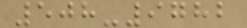508-9782
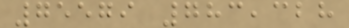75579 783,328
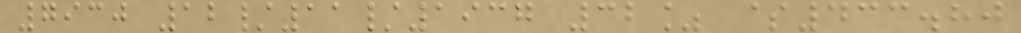7930 12/11/1937 32% $433.80
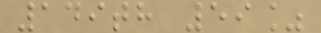149th 59%
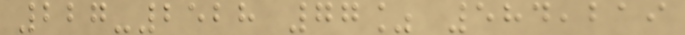227-2528 77% 584,219
